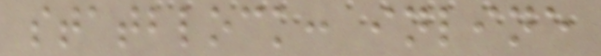statblock: inline
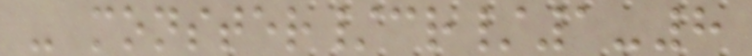- monster/cr/1-8
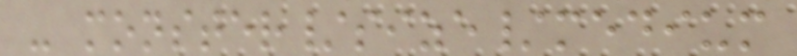- monster/size/medium
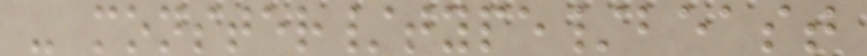- monster/type/beast
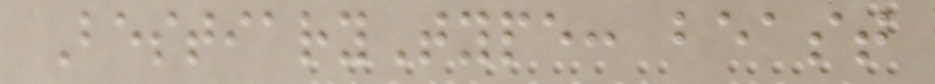BestiaryType: beast
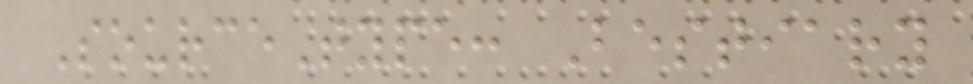SourceType: Bestiary
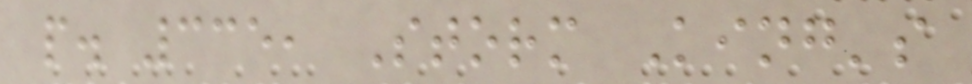p. 335, Storm King's
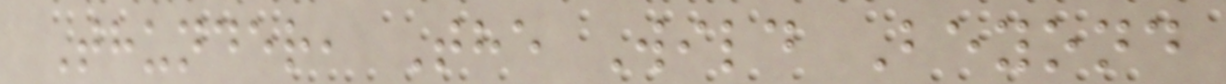Thunder, The Wild Beyond
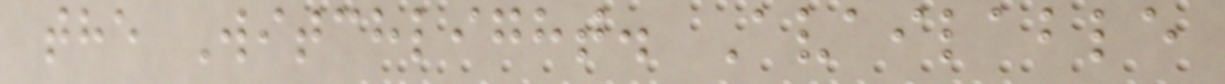the Witchlight. Available
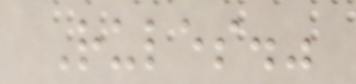Rules."
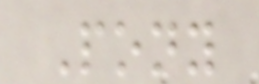Pony
